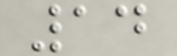14
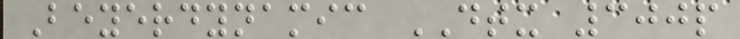Beyerdynamic DTX 300p
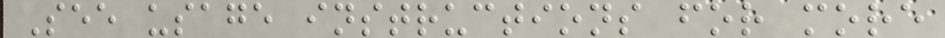See usage instructions for more
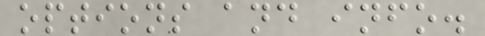options and info.
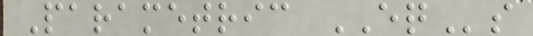Parametric EQs
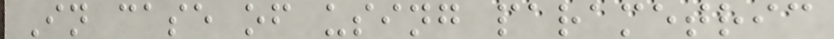In case of using parametric
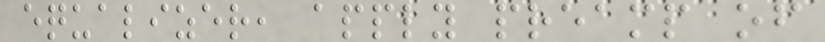equalizer, apply preamp of
